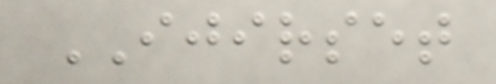IJIRSET
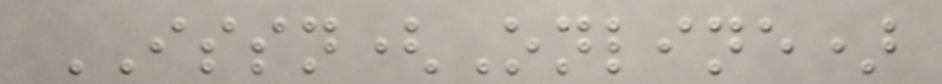ISSN(Online)
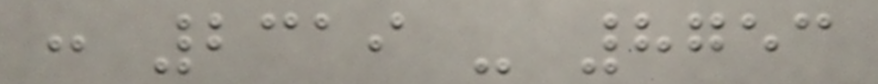: 2319 - 8753
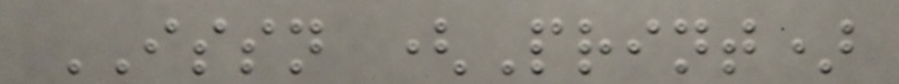ISSN (Print)
